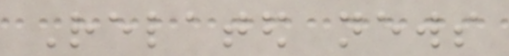Related news
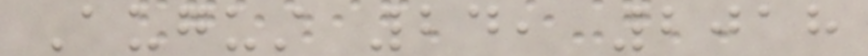August 24, 2018
